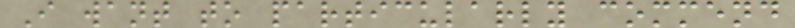I want to particularly commend
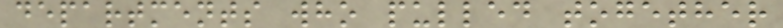departments who pulled together
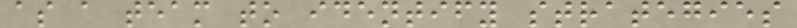as a team to identify strategies
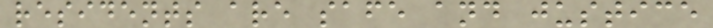residents are safe and justice
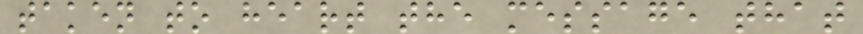taken to heart the message that
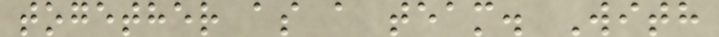together as a team. With
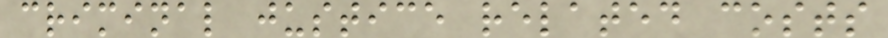criminal justice related costs
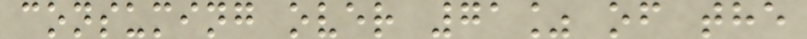consuming over 71% of the
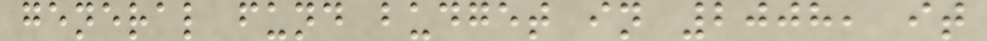general fund budget in 2008, it
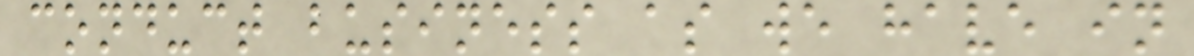conduct business as we have in
